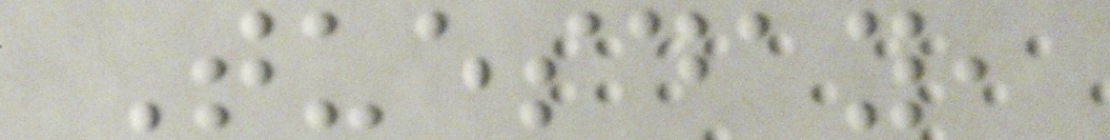Tuesday,
